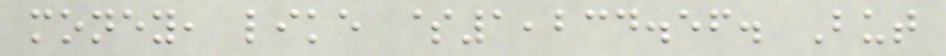money, like $1,234.56. But
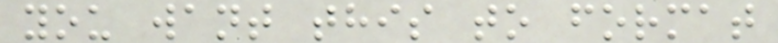you want this to format
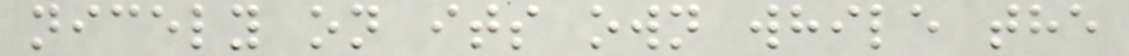nicely on its own while the
